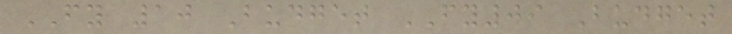FY 10 Budget FY09 Budget
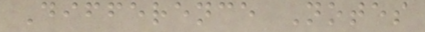Difference Notes
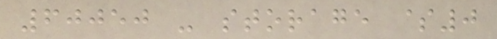60050 - storage $0
